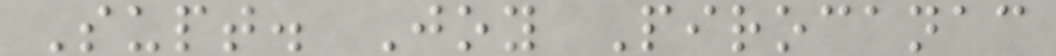Supt. Joy Pirocanac
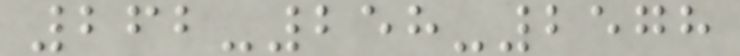262-258-2578
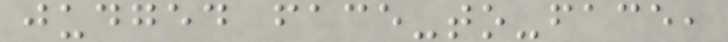judged face-to-face,
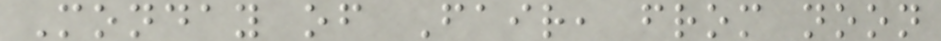Monday of Fair, from noon
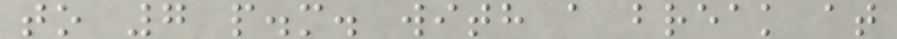to 7 p.m. with a break at
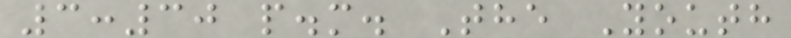3:30 p.m. The Youth
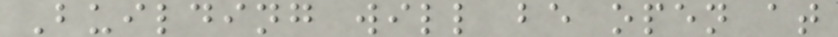Building will be open at
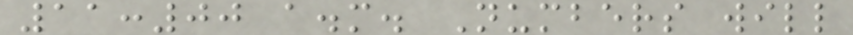11:00 a.m. Numbers will
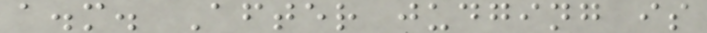a.m. After judging is
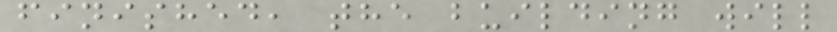finished, the building will
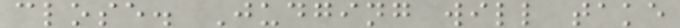close. Judging will take
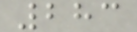283
